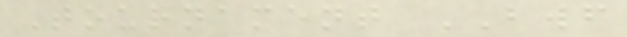Tournament BWF
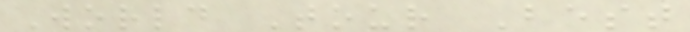World Tour Best
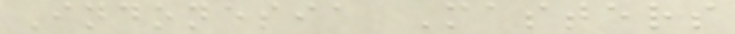Indonesia Masters
